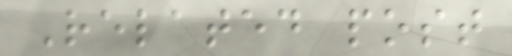Related post
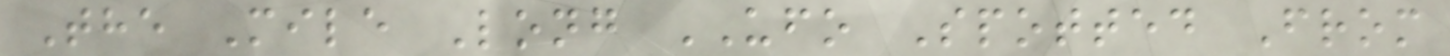The Mile Long UFO Spotted From
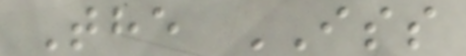The ISS
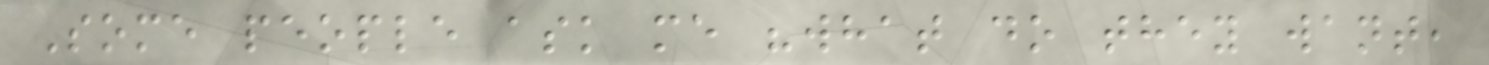Some people ask me "what do they want,
